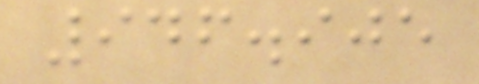946.905
